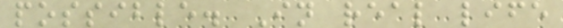possible. In real life
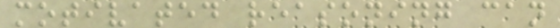motivated reasoning can
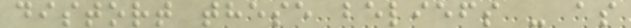distort these beliefs - as
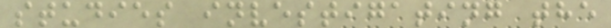studies investigating the
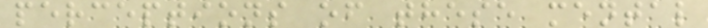perceptions of these mental
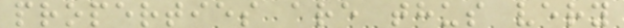properties are thus very
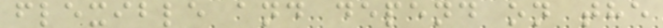flexible and depend on the
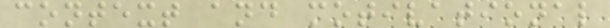context and motivational
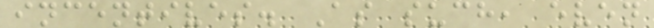incentives. As such, even
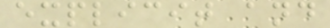explicit and
